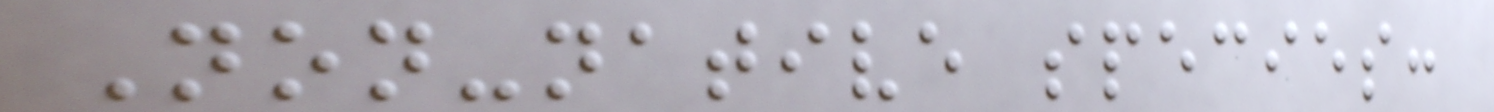Non-native species:
